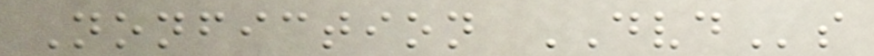Nonfiction DVDs
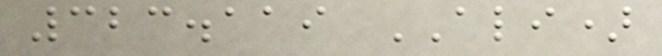323.119 ALI)
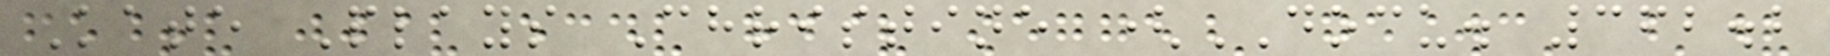Kate Plays Christine (DOCU. 362.2
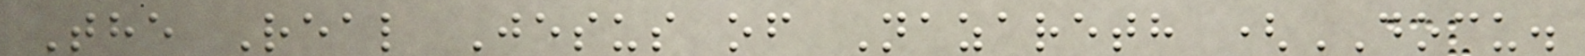The Real Jesus of Nazareth (DOCU.
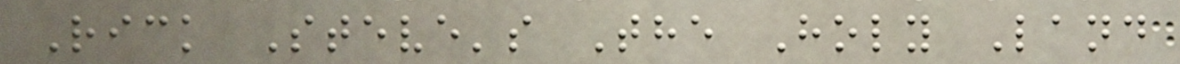Rick Steve's The Holy Land
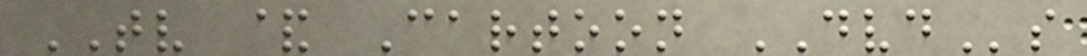TV & Cartoon DVDs
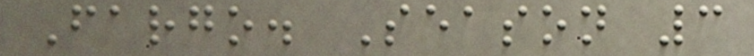Fargo. Season 3
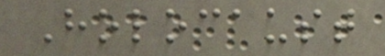Holocaust
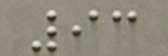93
